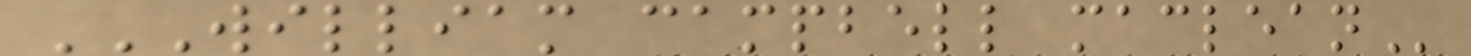WILLIAM CAMPBELL MACLEAN
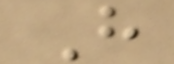H
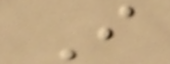I
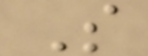S
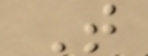T
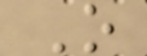O
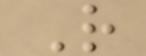R
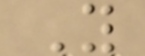Y
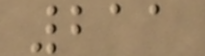211
